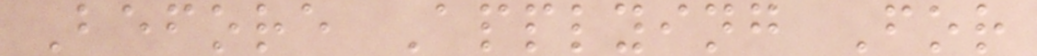Before Applying For
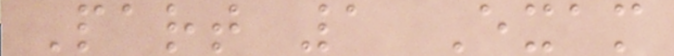Part 1 Exam
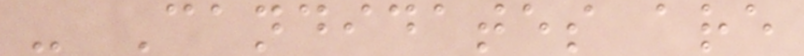- Candidates are
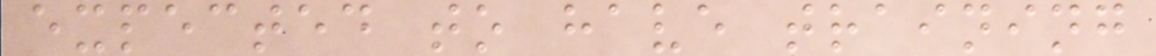expected to have training
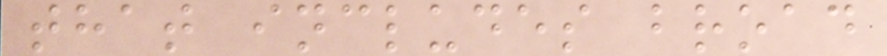that includes broad
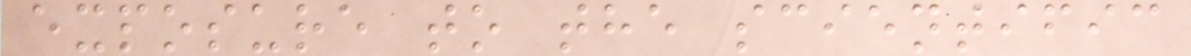exposure to the scientific
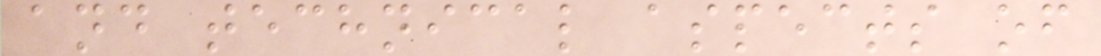and technical aspects of
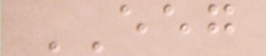EEG
